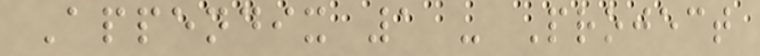Appendix 1 - Project
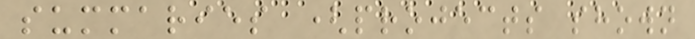summaries (projects shown
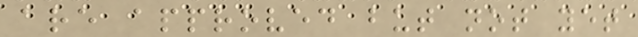are approved but not yet
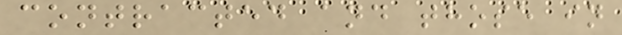contracted and those in
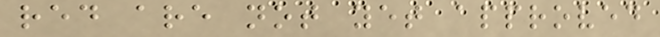red are not yet approved
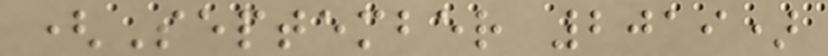(September 2019)
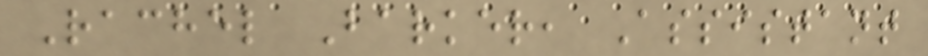Rachel Barker, Assistant
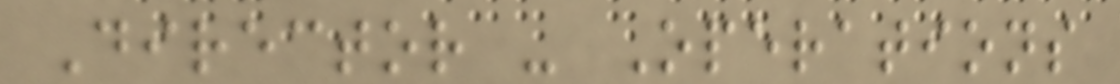Director - Operations
